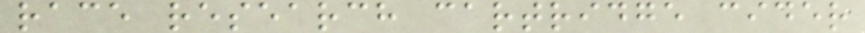race research cartridge cider
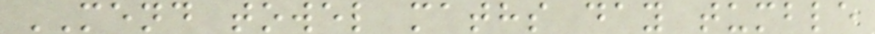MEND towel maths day tumble
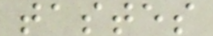tastes
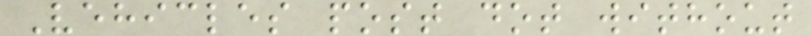Vehicles post dot without
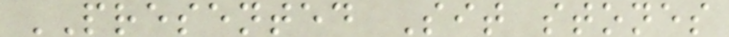PRESENTED Sit stones
